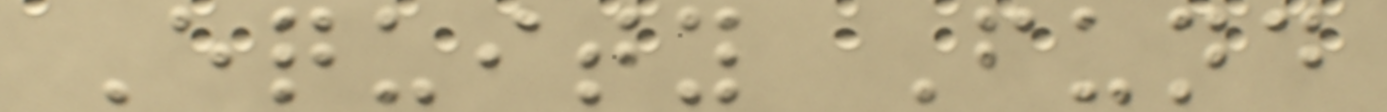Equity Fund
